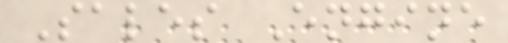Sales Engine
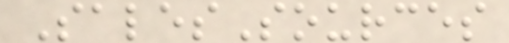SalesSources
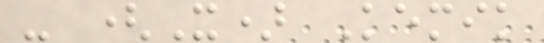- (X) Kemik
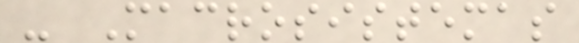- Macrosistemas
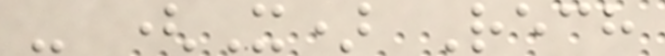- (X) Rech
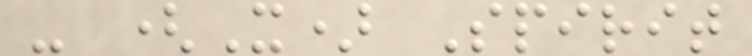- (X) Spirit
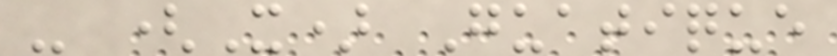- (X) Guatique
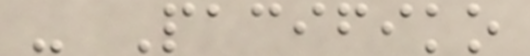- Pacifiko
